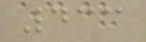433
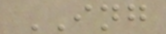ING
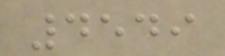4549
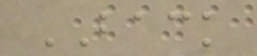BACK
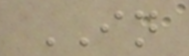IN
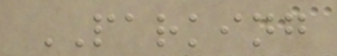PARKING
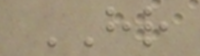HR
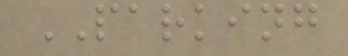PARKING
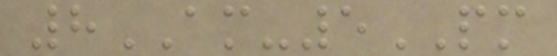8AM-5PM
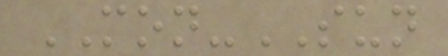MON-SUN
